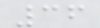36
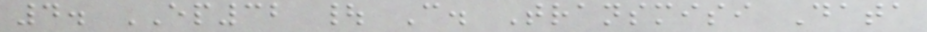4. EP32 | C. Transmisi Data
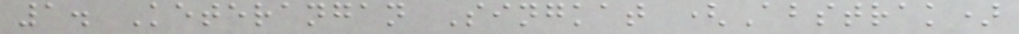1. Keterangan Singkat (Abstrak)
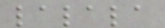lalala
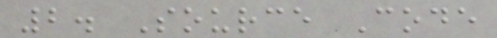2. Source Code
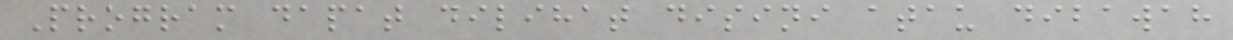Program dapat dilihat disini atau dibawah
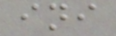ini
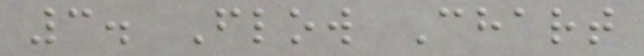3. Flow Chart
